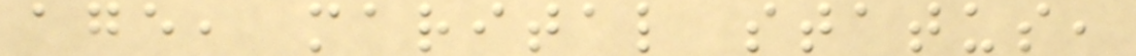age, marital status,
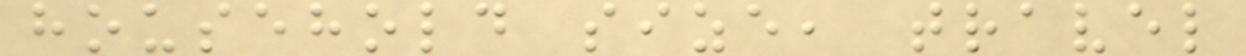household size, travel
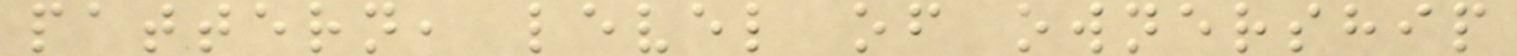pattern, level of ownership
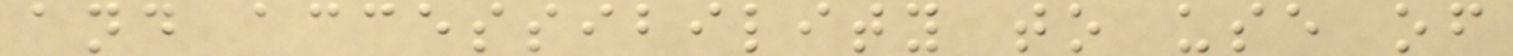and accessibility to use of
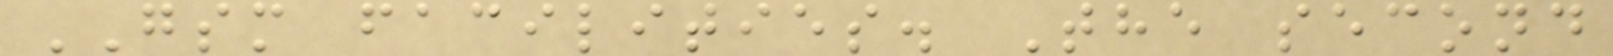GSM facilities. The second
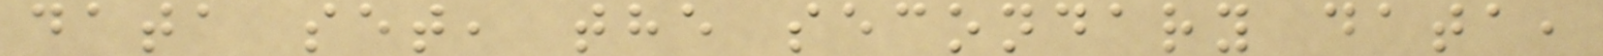data set, the secondary data,
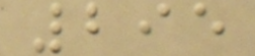295
